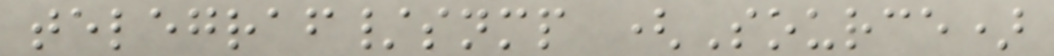telegraf/snmp (Source)
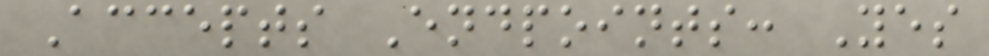Accepts Endpoints: Yes
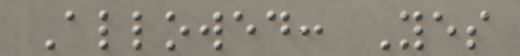Allowed: Yes
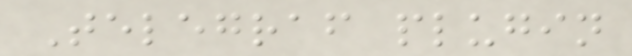Telegraf plugin
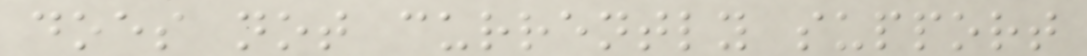does not currently support
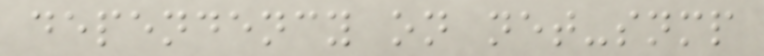dependency on net-snmp
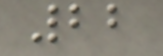22
